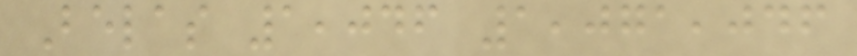Belas 1,046 1,071,046
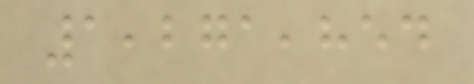1,271,854
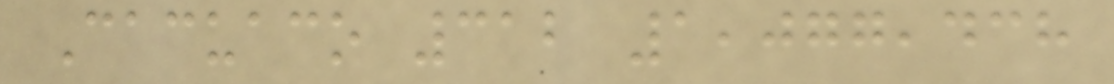Cacuaco 312 1,077,438
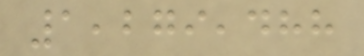1,279,488
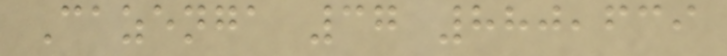Cazenga 37 880,639
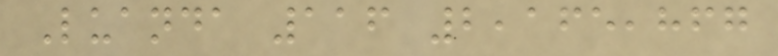Luanda 116 2,165,867
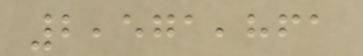2,571,861
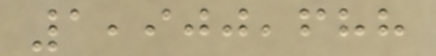1,900,688
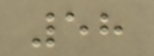58
